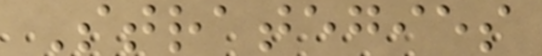Strategies
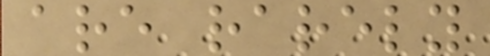are rarely
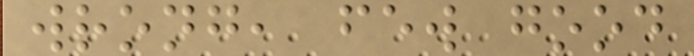wrong, few good
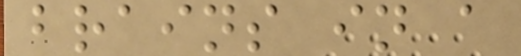brains in a
